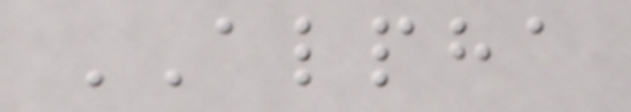ALPHA
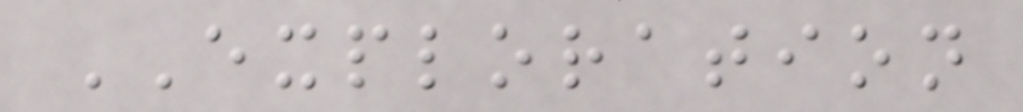EXPLORATION
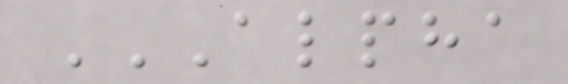ALPHA
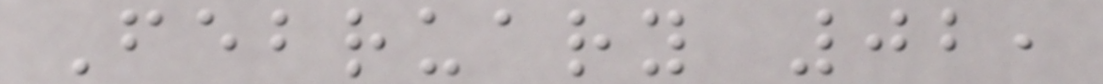February 02,
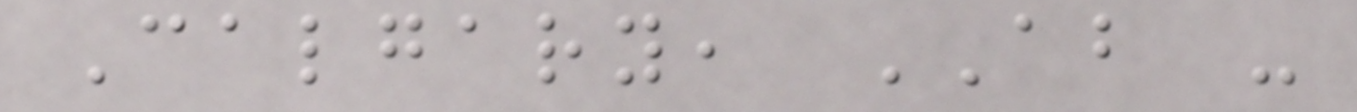Calgary, AB -
